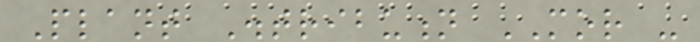Plant Distribution MOR -
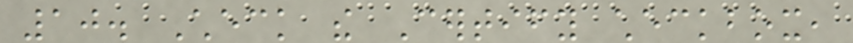10. Check the Certify checkbox,
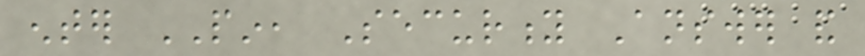enter PIN, Security Answer and
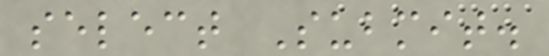select Submit.
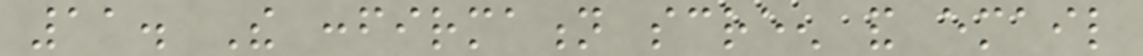11. The confirmation screen and email
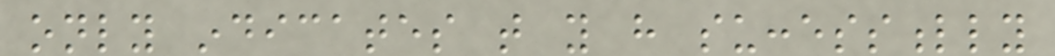only indicates that you have successfully
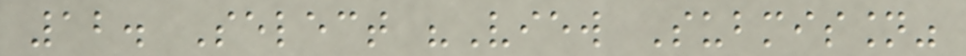12. Select "View Submission"
